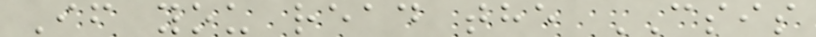If you read the CSIS
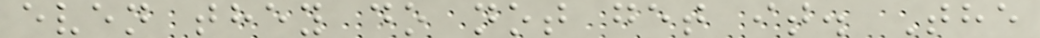even they do not get it. The
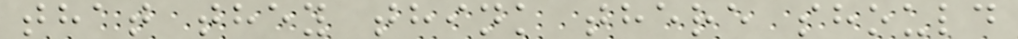that they think there should
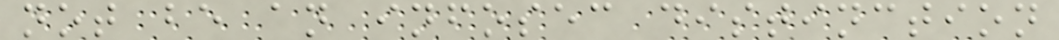not be an infosec distinction
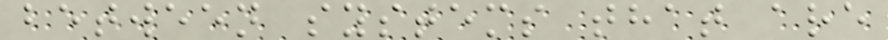between systems that are
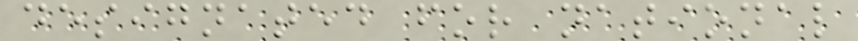designated for national
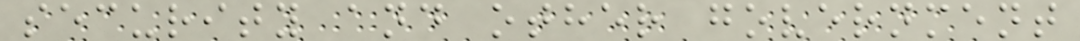security and other government
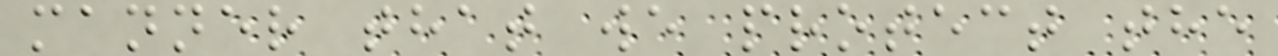manner that we protect the
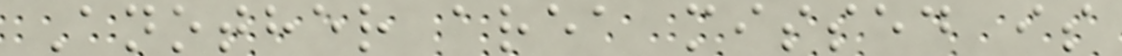Another area missed is
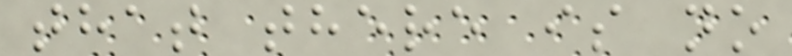that there is no
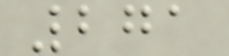271
